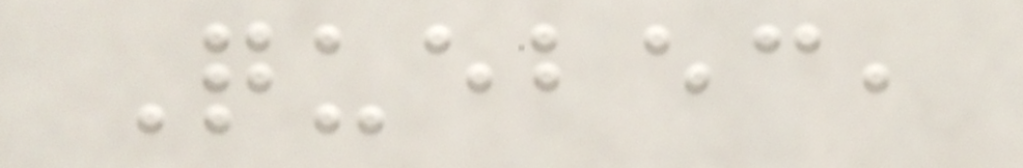Quebec,
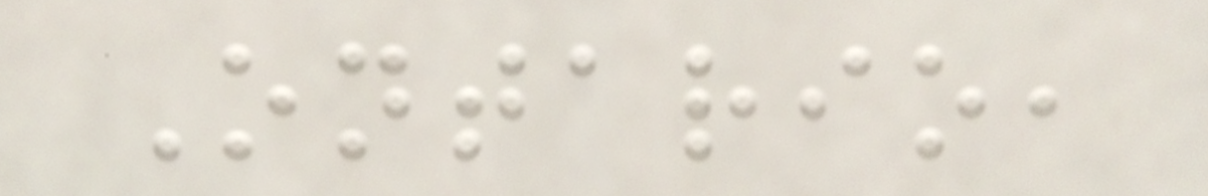Ontario,
